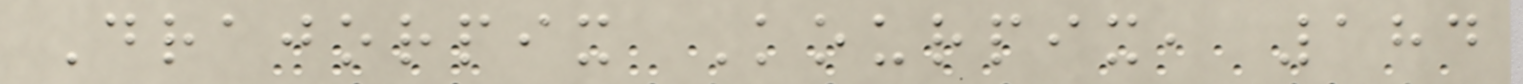Drajorpix Kourpix, 184
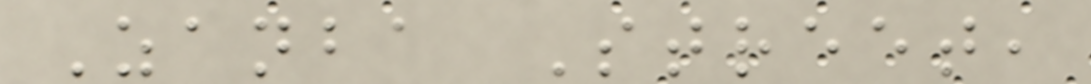Zanba Street,
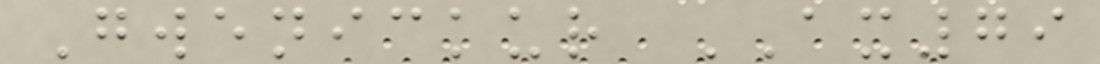Gwenickur AX79
